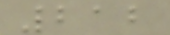212
